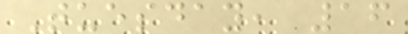Tuesday, 16
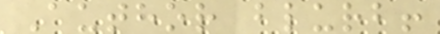Author blurb!
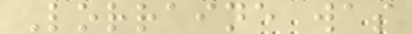Lorraine was
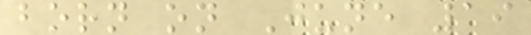born on June 19
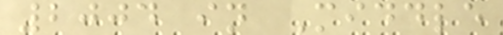2004 in Middle
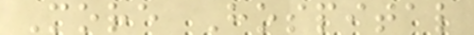More Hospital
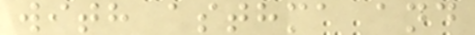with asthma and
